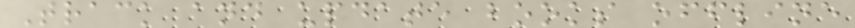Track and update books offline
